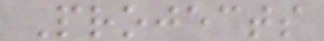Projects
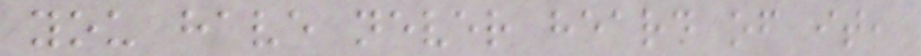you have never heard of it,
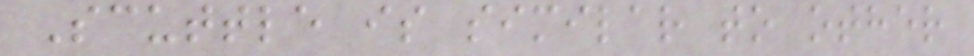Scuttle is similar to other
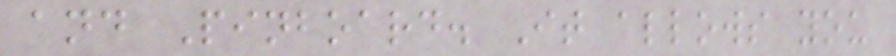and Pinboard. It allows you
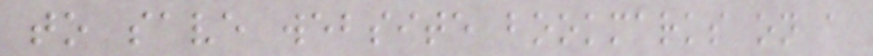to save website bookmarks on a
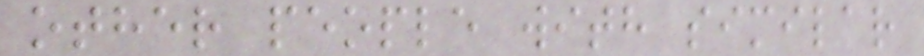other people with similar
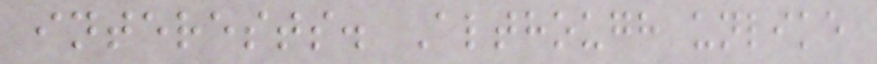interests. Although unlike
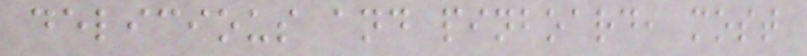delicious and pinboard, most
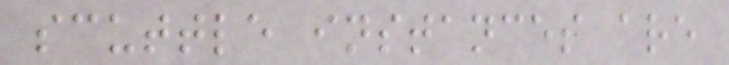scuttle instances are
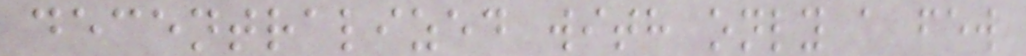decentralized with only a few
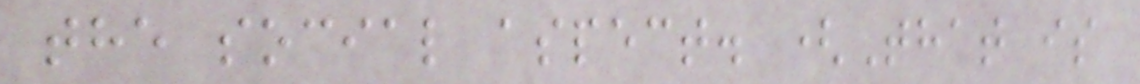the social aspect. (That is
